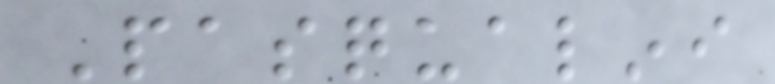Pasqualini
